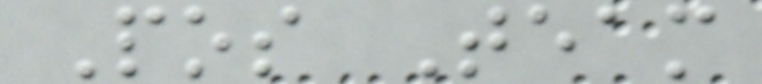Pos Team
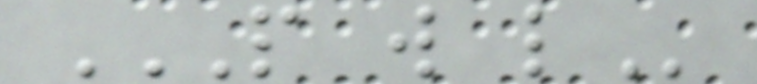P W L
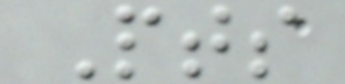Pts
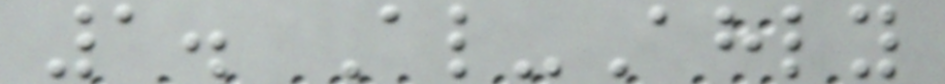1. Al-Ahly
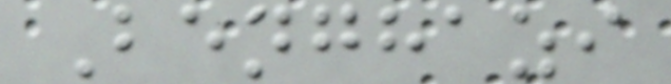Benghazi
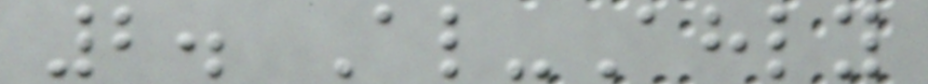2. Al-Ahly
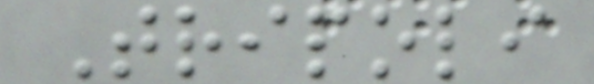Tripoli
